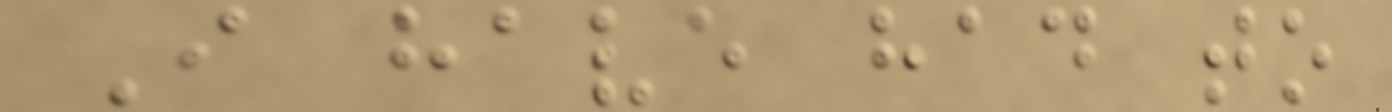I have had to
